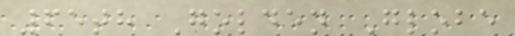65th Golden Globe
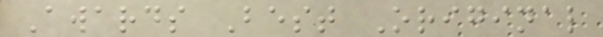Awards Best Original
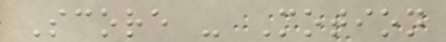Score - Motion
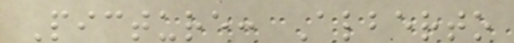Picture: Alberto
